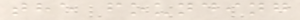the founding
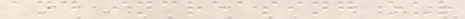and increasing our
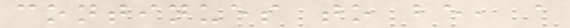continues to be, a
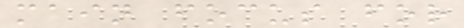main focus for
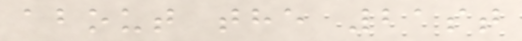about the 21st
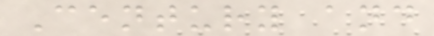Century and
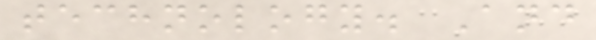technology. And
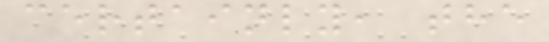certainly, the
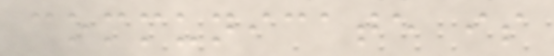communicate is
